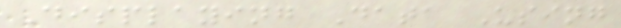Displaying Data Using
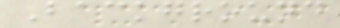Background
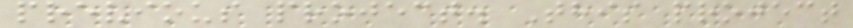previous project. This project
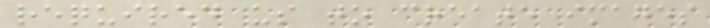required us to create images
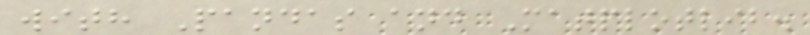with Pandas and Matplotlib.
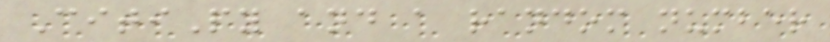CitiPy and a random number
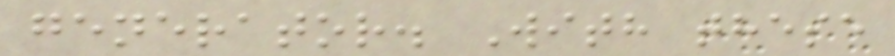generator. With these
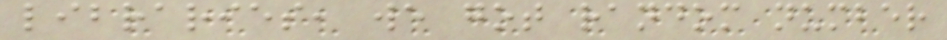libraries, we got random number
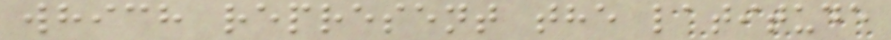which represent the latitude
